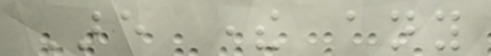Are there any
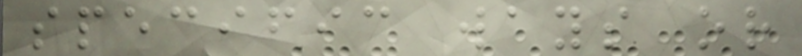specific ways or
